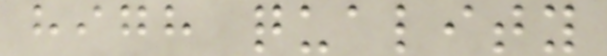high quality
